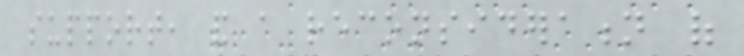support, and a reconsideration of
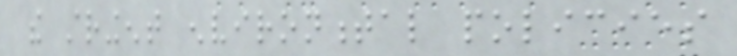the stringent environmental policies
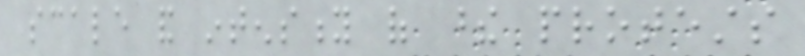scale and intensity of these protests
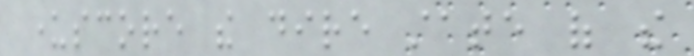underscore the dire state of the
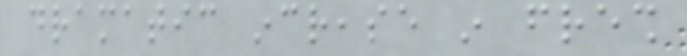dramatic increase in fresh
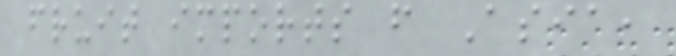fruit imports from Asia,
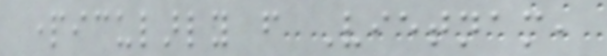particularly from Vietnam,
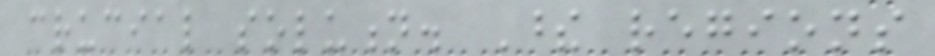crucial solution. These regions
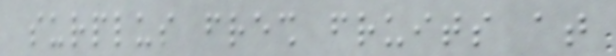surplus fresh fruits at
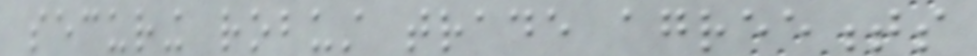securing robust trade agreements
